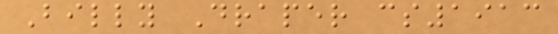Billy Draper cs1913
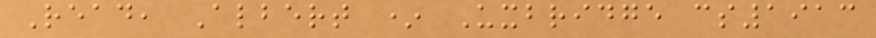Read, Albert * Uxbridge cs1913
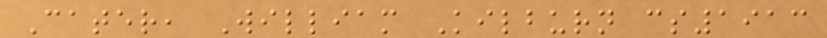Cater, William Kilburn cs1913
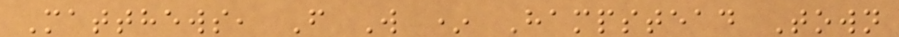Matthews, F W * Hampstead Town
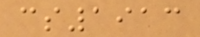cs1913
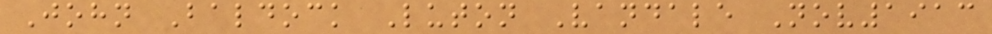John Baldock Luton Vandale Nov1913
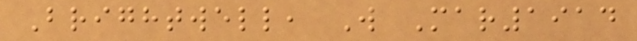Brightwell, W Mar1914
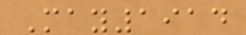May1914
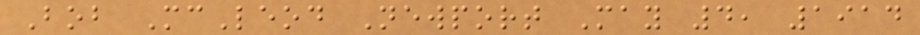Bob McLeod Newport May 4, 1914
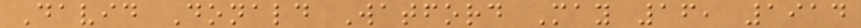David Donald Watford May 16, 1914
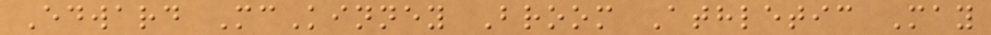Edward McKinney Broom Athletic May
